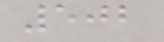502
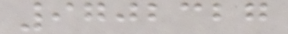9702327
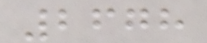2678
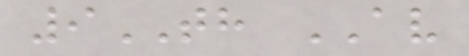9TH AV
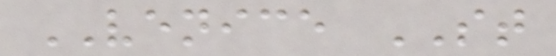VENICE ST
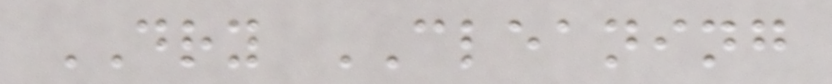DRY CLEANING
